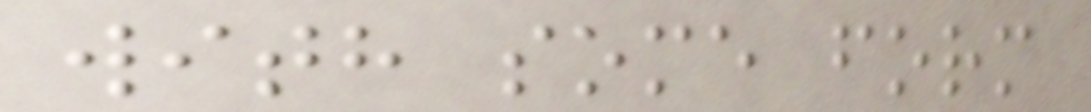with some form
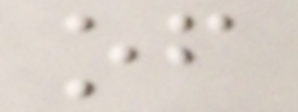of
